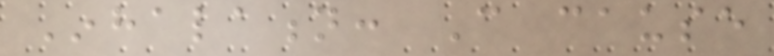Inhalation: Can cause
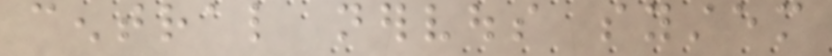central nervous system
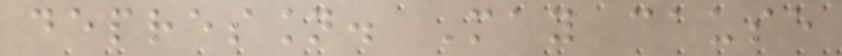depression. May cause
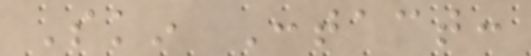Skin Contact:
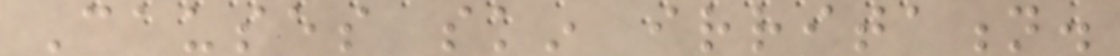Causes skin irritation.
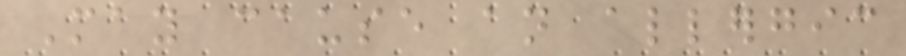May cause an allergic
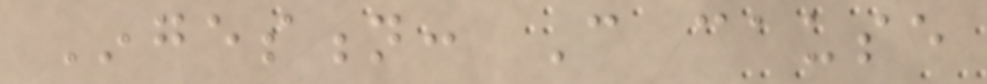Ingestion: Can cause
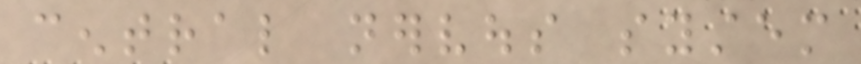central nervous system
